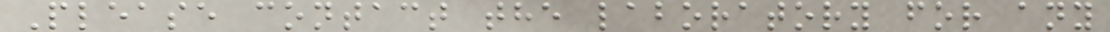Please contact the laboratory for any
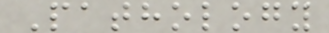Pathology
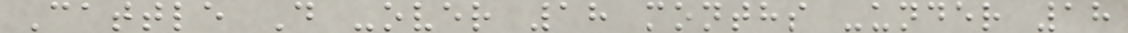Cattle D -over 18 months -under 18
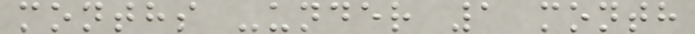months -under 1 month
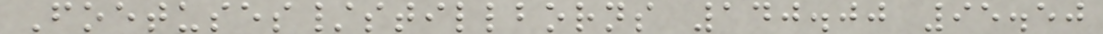Foetuses/stillborns 140.00 95.50
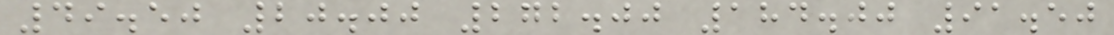49.50 20.00 272.00 184.00 91.50
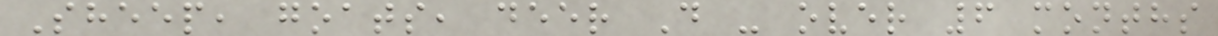Sheep, goats, deer D - over 6 months
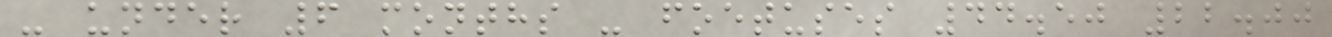- under 6 months - foetuses 44.50 22.00
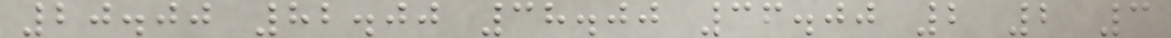20.00 82.00 38.00 36.00 2 2 3
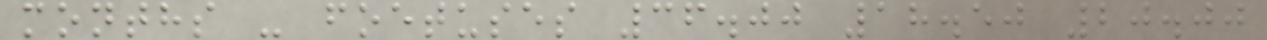months - foetuses 36.00 18.50 20.00
